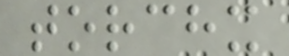torchx
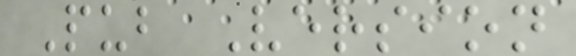Pub Version
